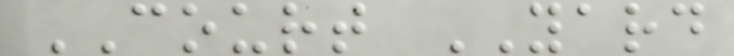COURT YARD
